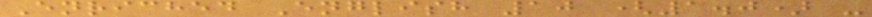Enriched English 10 (1.0) -
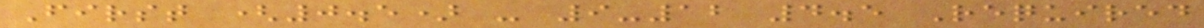First (0.5) - 9-12 4.5 Required
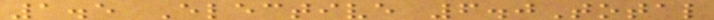1.5 Elective 6.0Total
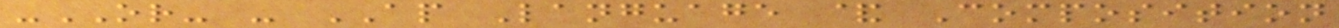-OR- - AP Language & Composition
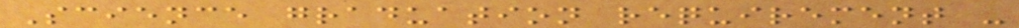Science graduation requirement -
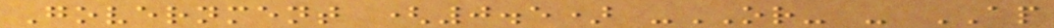Government (0.5) -OR- - AP
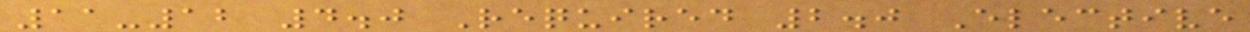11-12 4.0 Required 2.0 Elective
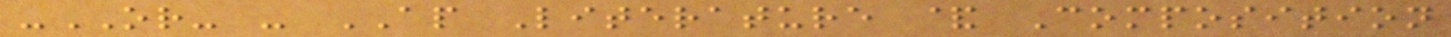-OR- - AP Literature & Composition
